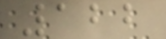122
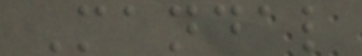Mandal
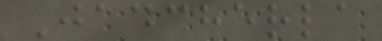Jadcherla
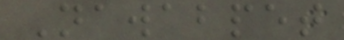Nawabpet
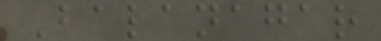Balanagar
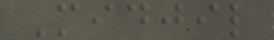Midjil
